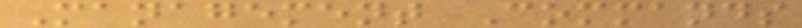Management Commands
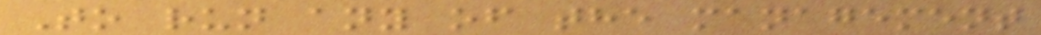To run any of the management
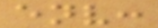env:
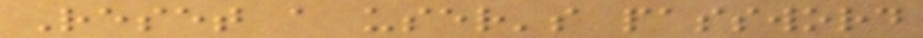Reset a user's password
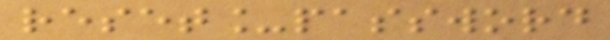reset_password
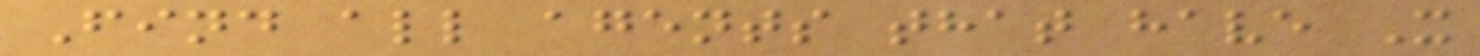Find all agents that have X
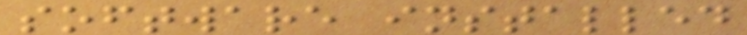software installed
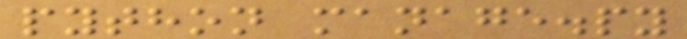python manage.py
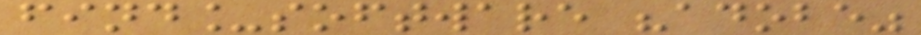find_software "adobe"
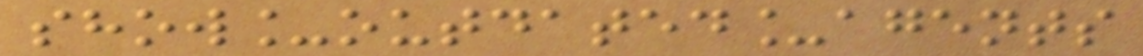show_outdated_agents
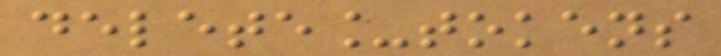delete_tokens
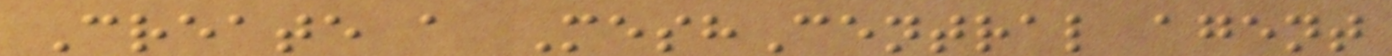Create a MeshCentral agent
